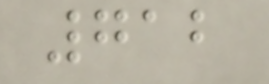712
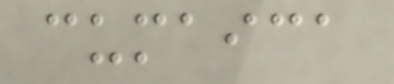cumaica
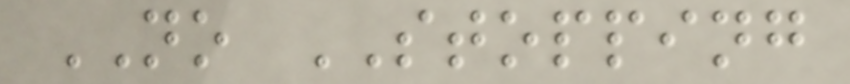NO STOPPING
